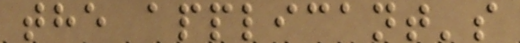the applicant's
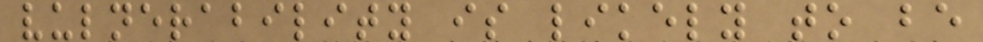vulnerability is likely to be
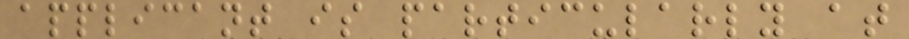applicant is particularly at
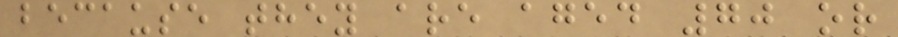because they are aged 70 or
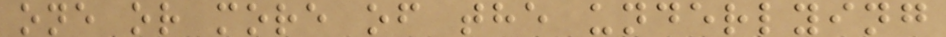one or more of the underlying
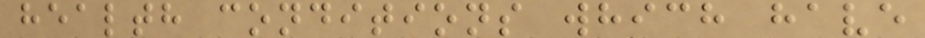health conditions which have
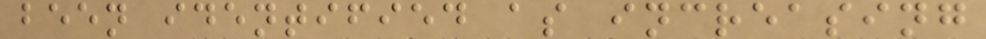been identified as increasing
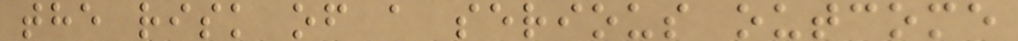the risk of a serious outcome
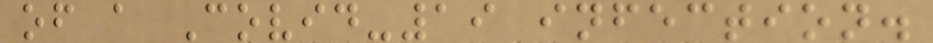of a Covid-19 infection.
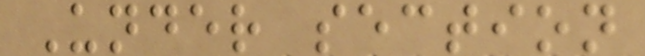Under section
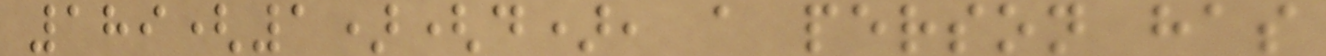189(1)(d), a person has
